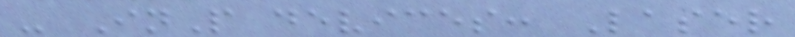- InP devices: Laser
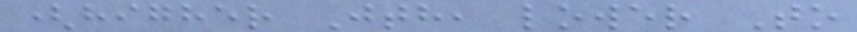(higher Jth, lower To
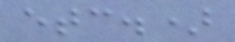etc.)
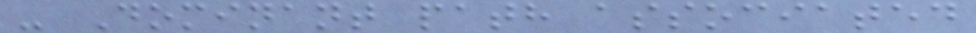- Dominant path associated
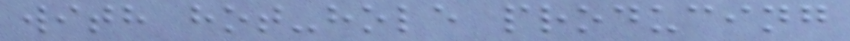with hot-hole producing
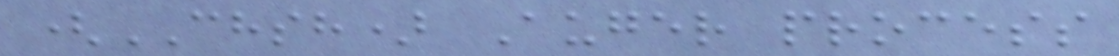(CHSH) Auger process
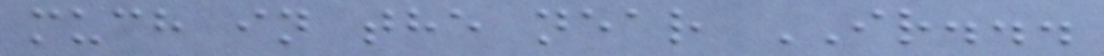much in the near IR...
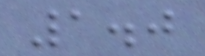1.0
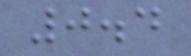0.4
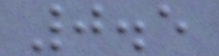0.5
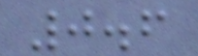0.6
